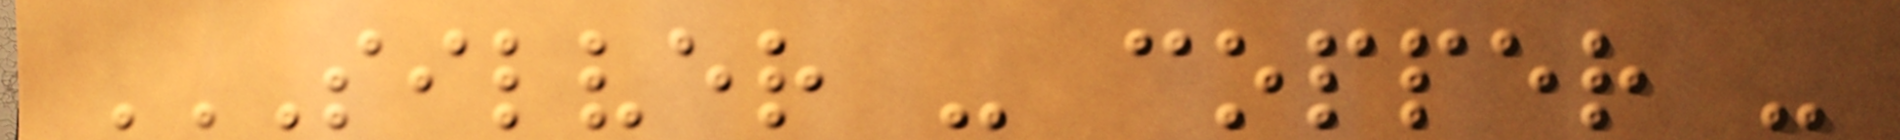SILVER - COPPER -
